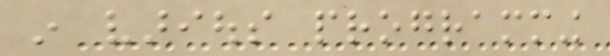in various programming
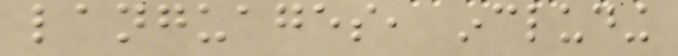languages, including
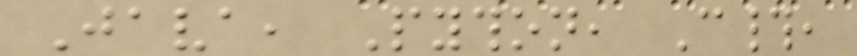Java, Python, C#,
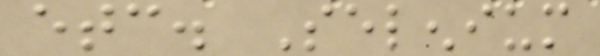etc. Selenium
